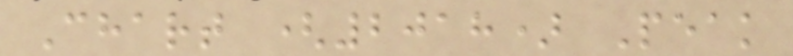Chart (2018) Peak
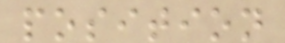position
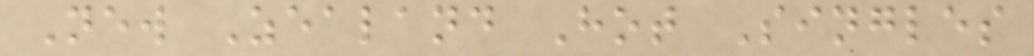New Zealand Hot Singles
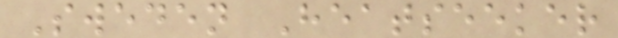Sweden Heatseeker
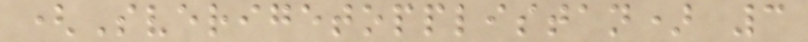(Sverigetopplistan) 3
